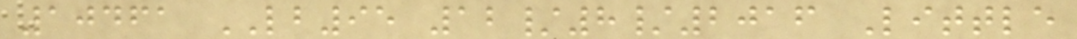10461 LB95 12/8/2016 Little
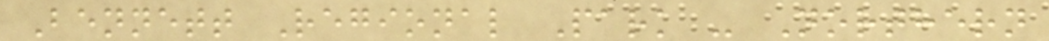Bennett Regional Park - Northern
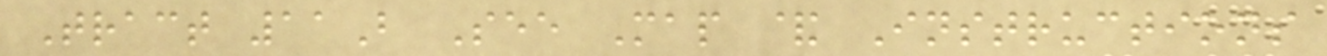Tract 11B See Map & Instructions
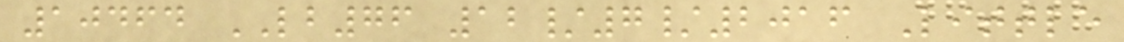10464 LB76 12/7/2016 Little
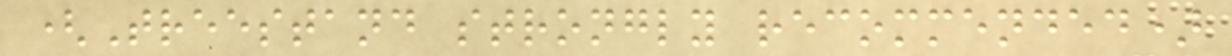(Treestand strongly recommended)
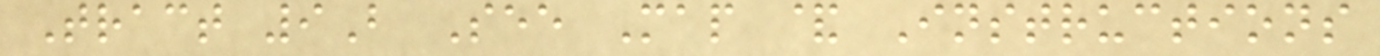Tract 9B See Map & Instructions
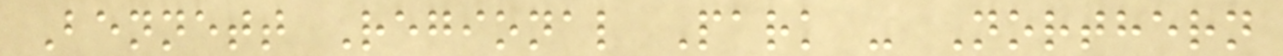Bennett Regional Park - Northern
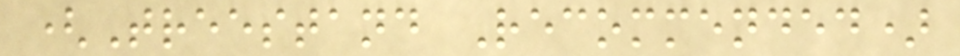(Treestand Recommended)
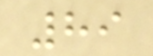89
